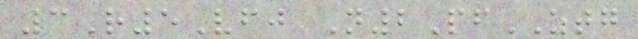3R5Vfj N2PfZTG
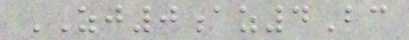ZJ0az4Bc
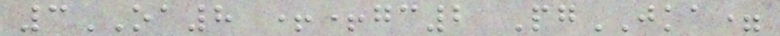3OA8 ++gc2 PgJKA=
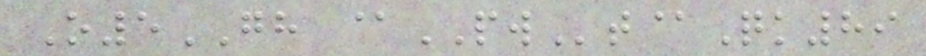O5GH @PWt@Qk89
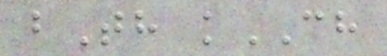bTh kCH
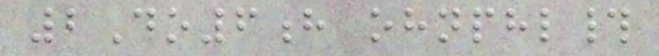2Do6h ohnphl#
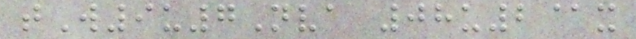tW9u7Nva 08u2@x
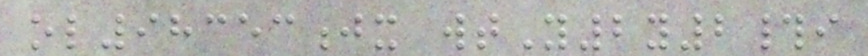ol98353jx wtY2y2#i
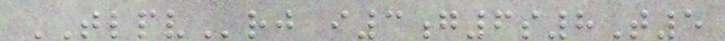TLPVrj i3g6s8T5
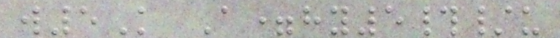w5K A=hy5#/u
